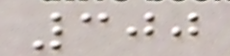300
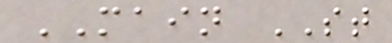MAIN ST
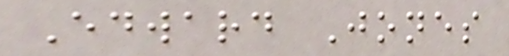Edward Jones
